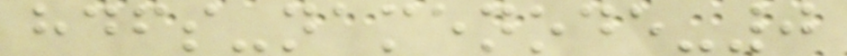hdfs-namenode-0
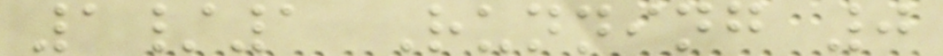1/1 Running 0
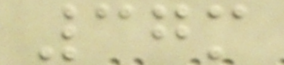37m
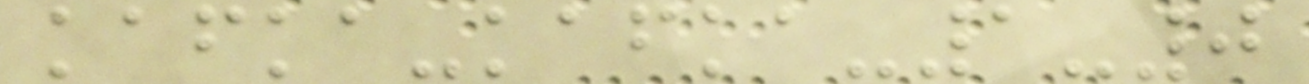kafka-kafka-1-0
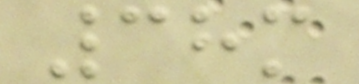38m
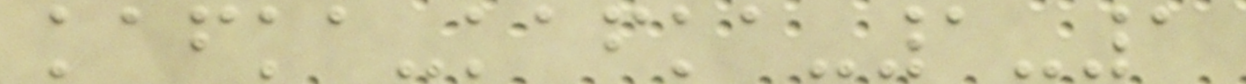kafka-kafka-1-1
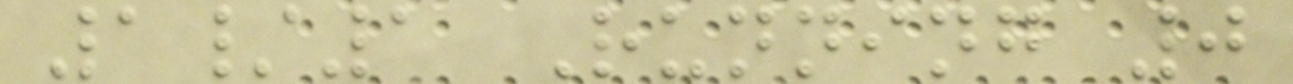1/1 Running 0
